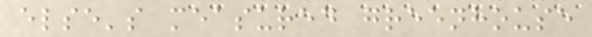else's measured greenhouse
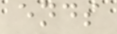ends
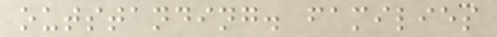outstanding. families
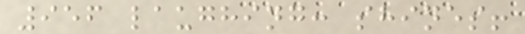956 laughing: shines!
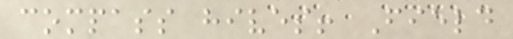compass hives! Field
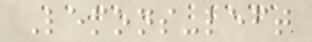Lemons-left
